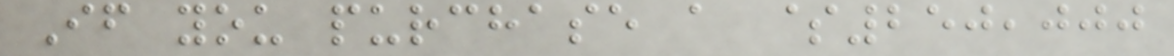If you purchase a $250,000
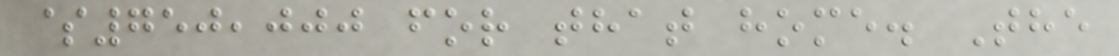$750,000 for that home. The
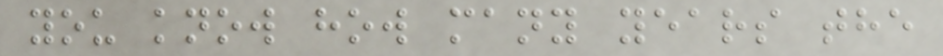you know how many years the
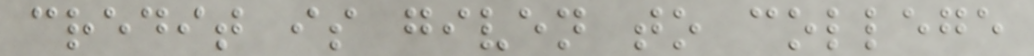credit is given to college
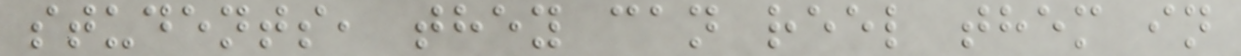students, they can reel them in
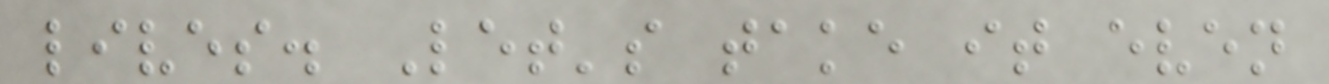lives. Let's take it even
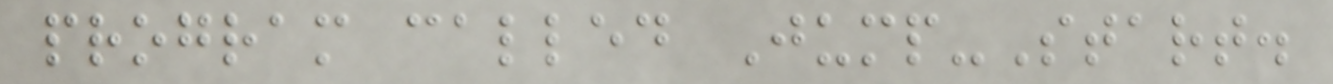program called Jump-Start.
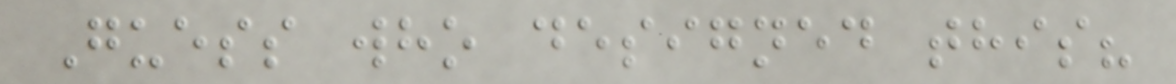Guess who designed this?
